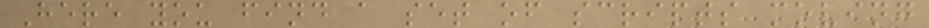Here you find a set of scripts moving
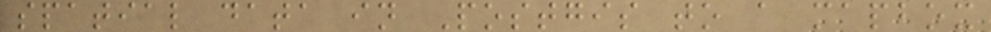spatial data in Postgis to a mapbox
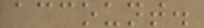account.
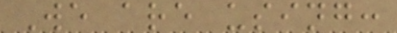We are using:
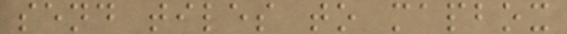send tiles to mapbox
